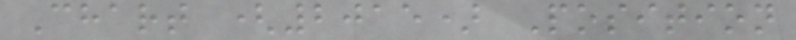Chart (2015) Position
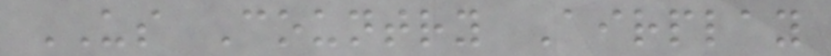US Country Airplay
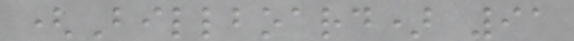(Billboard) 91
